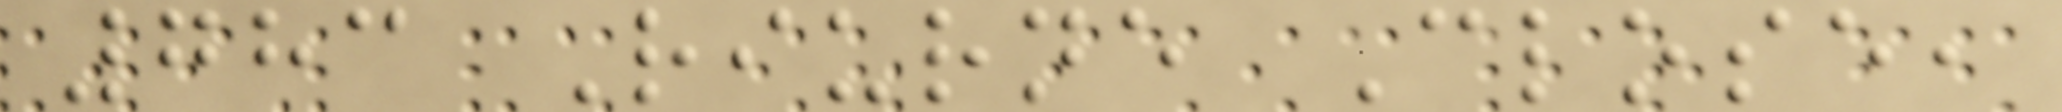783 Riurne Close,
